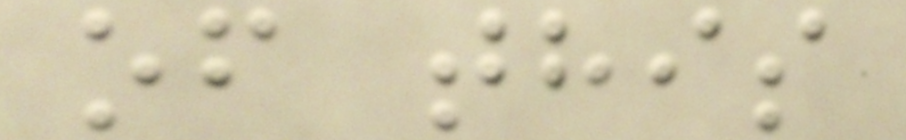of this
